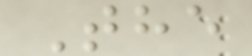The
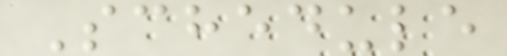Schedule
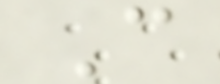C
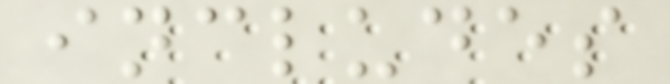includes
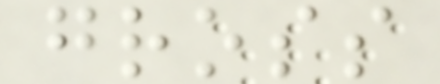gross
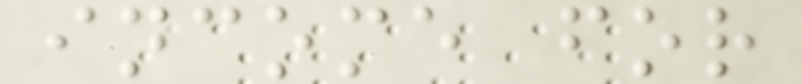income for
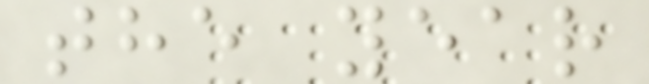the year
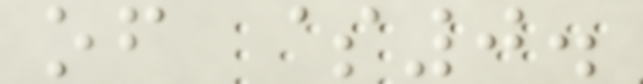of $0.
